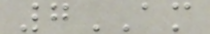7AM
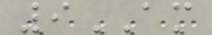9AM
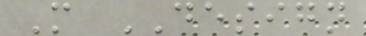M DESIGN
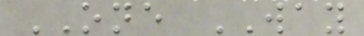ONE WAY
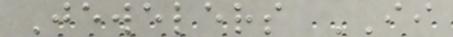Jewelers II
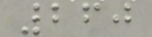260
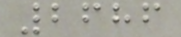2686
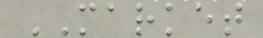MARKET
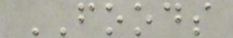FOODS
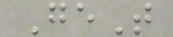GeT
